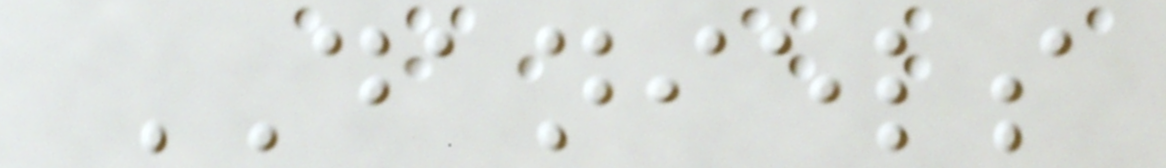DANIELS
